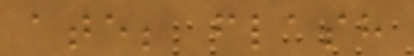ate; flash
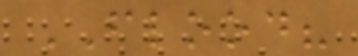FLOOD?
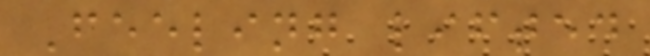Feeling lifted
